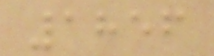1856
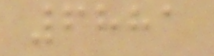6881
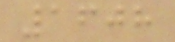1608
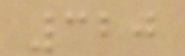320
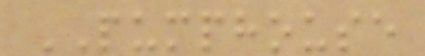PUMPHOUSE
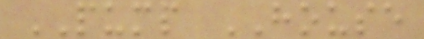PUMP HOUSE
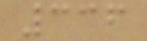336
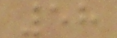58
